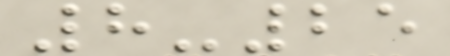8-25
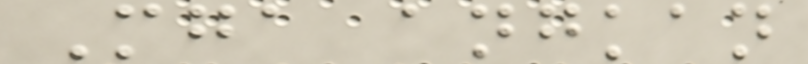Mga angkan
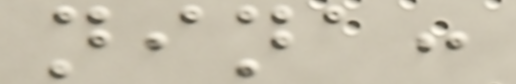nina:
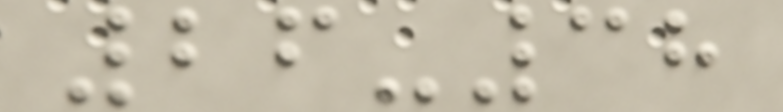26-38
